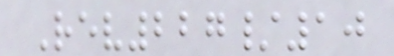Rev227/10
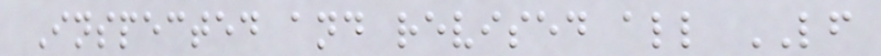Inspected and revised all LF
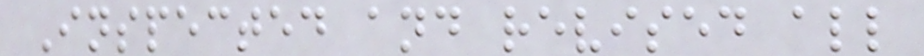Inspected and revised all
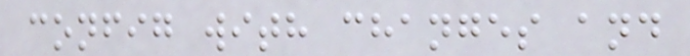config with changes and
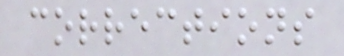corrections
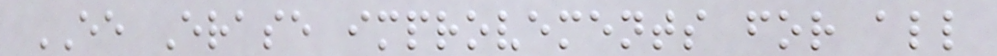EE Erase improvements for all
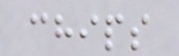chips
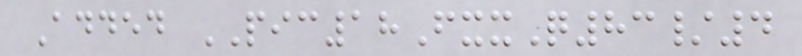Added PIC18FxxQ83/4
